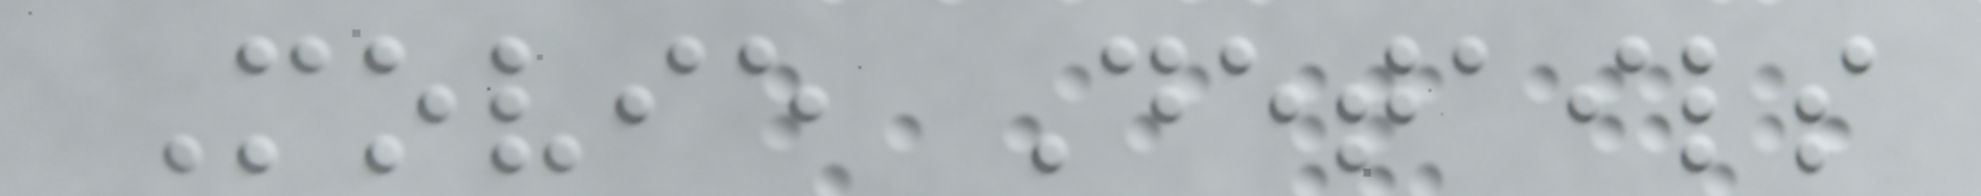Movie Details
